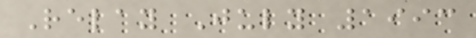Relay July 1993
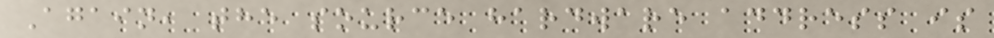Again, the source hardware address is
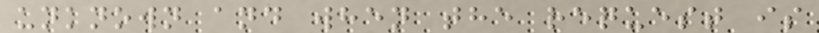unknown and when the request is
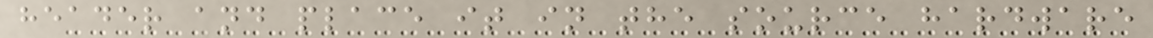header and place it in the source hardware
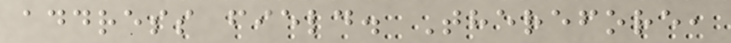address field. Therefore,
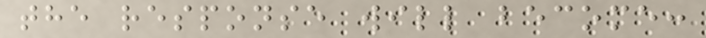the response will become:
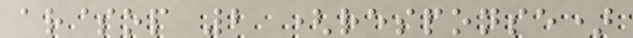ar$op 2 (response)
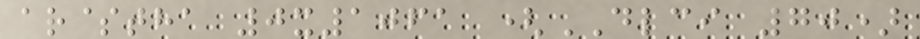ar$tha 0x1061 (DLCI 70)
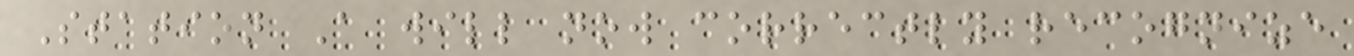Station A will now correctly recognize
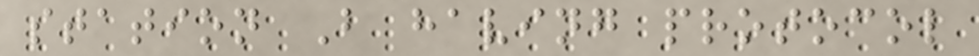station B having protocol
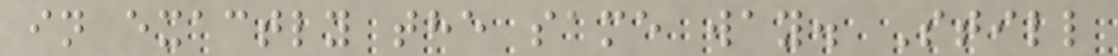in exactly the same way. Still
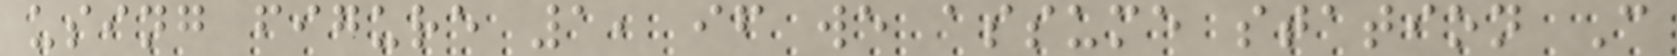using figure 1, if we assume station C
